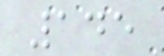145
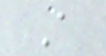A
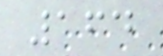164
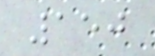150
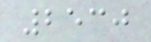2530
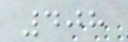408
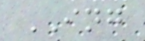ING
